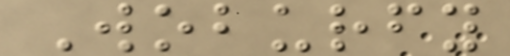Woburfy
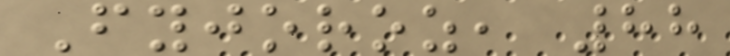Fyjoroz, 88
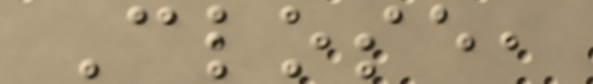Close,
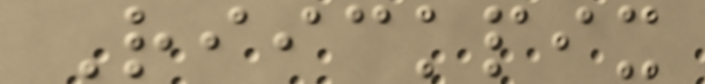Riickpix
